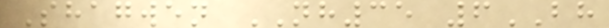Shagwen NH35 6BH
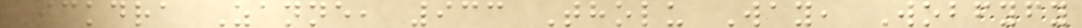Ickdra Zanne, 933 Tholu Way, Wobfyfy
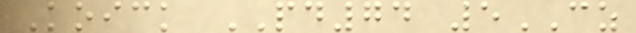Koick PD74 5CZ
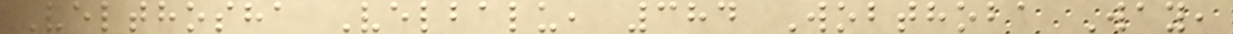Velthosha Velbalu, 384 Wobthoba Way,
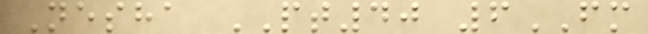Nesha PT40 6FM
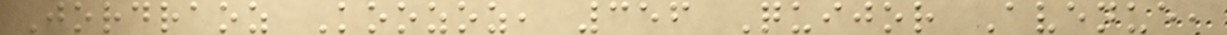Jordraoz Koozoz, 356 Quijor Avenue,
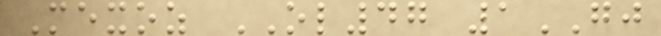Mexoz OL47 1GJ
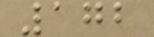172
